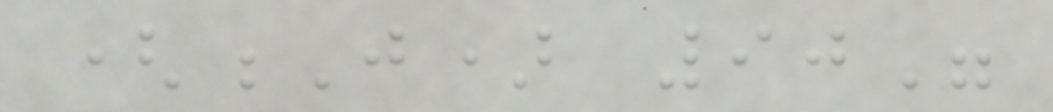(J) 90"
